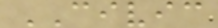CIVIC
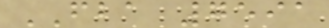FBA 7591
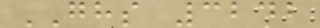GHS 3242
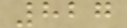827
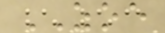ZOE
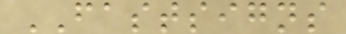FASTSIGNS
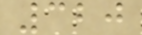320
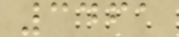3461
